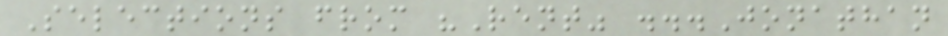Selections from "Rent" ...Jonathan
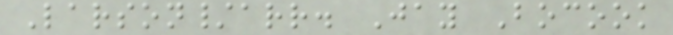Larson/arr. Jay Bocook
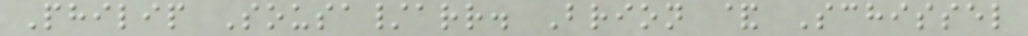Philip Sousa/arr. Brion & Schissel
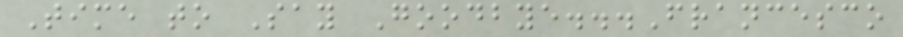Time to Say Goodbye...Francesco
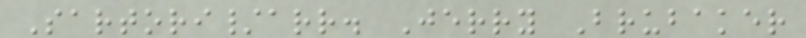Sartori/arr. Jerry Brubaker
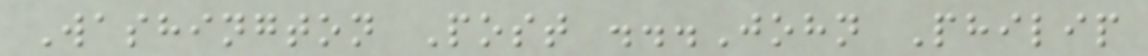Washington Post ...John Philip
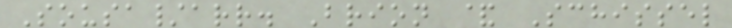Sousa/arr. Brion & Schissel
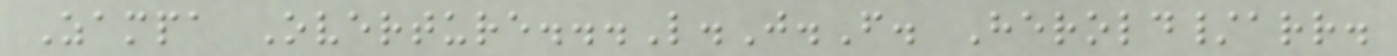Zampa Overture...L.J.F. Herold/arr.
